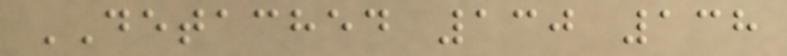DETACHED 130 138
